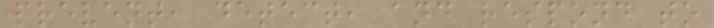prevent, detect, and respond to
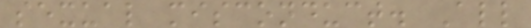sexual misconduct. All
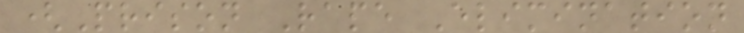(Prison Rape Elimination
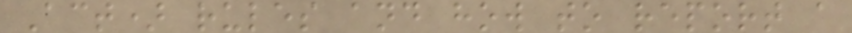Act) rules and how to report a
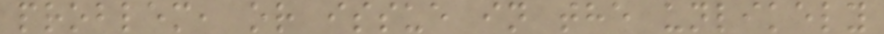problem, or issue in the unlikely
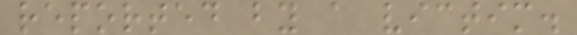reported by a victim.
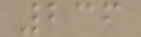236
